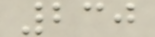230
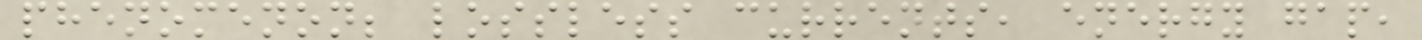phenomenon; lossless currents, energy gap,
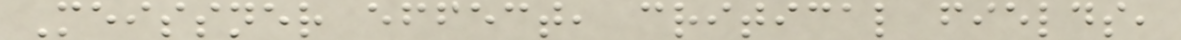Meissner effect, critical fields,
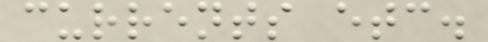currents etc.
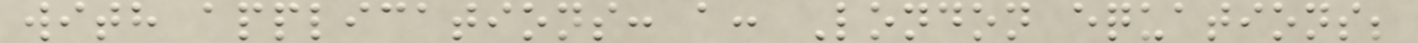with applications: a: London equations;
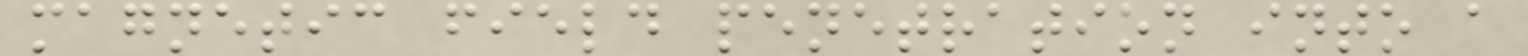magnetic field penetration into a
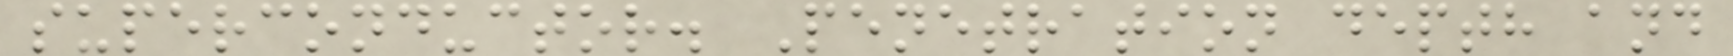superconductor. Penetration depth and
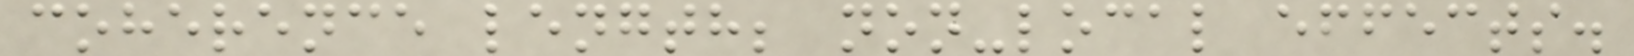coherence length; non-local effects.
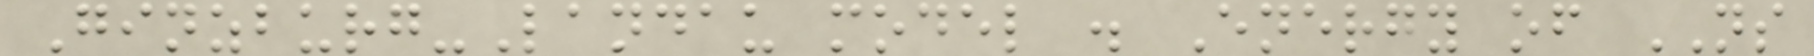Ginzburg-Landau model . Energy of NS
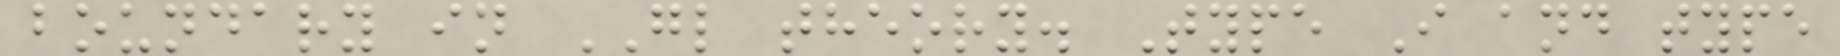boundary in GL theory. Type I and type
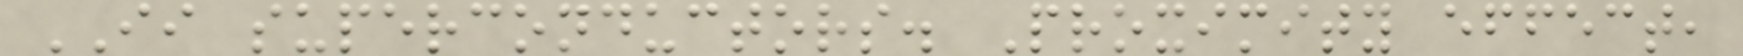II superconductors. Proximity effect,
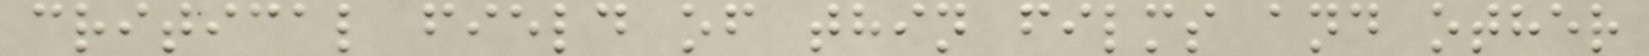critical field of thin films and other
